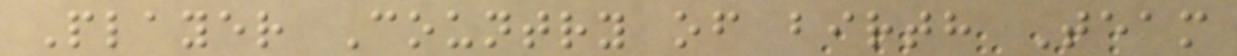Player Country of birth Team
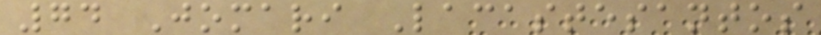74 Jomari Lacastesantos
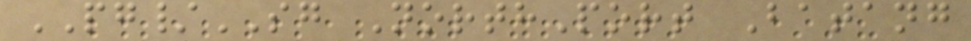PG/SG NorthPort Batang
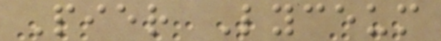Pier Lyceum
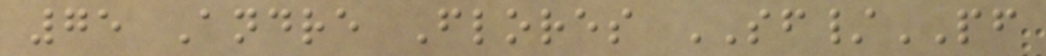75 Andre Flores SF/PF
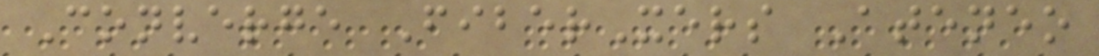Converge FiberXers Ateneo
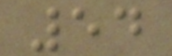54
